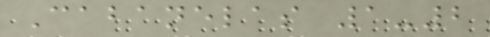Cabanelas 1-2
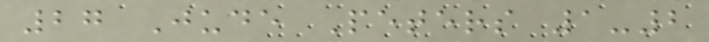27 Jude Peters 1-2
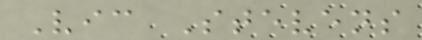Vic Stevens
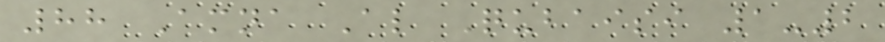88 Amna Al Qubaisi 1-2
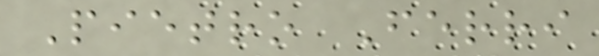Pietro Ferri
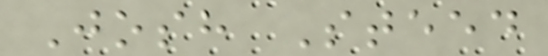Josh Steed
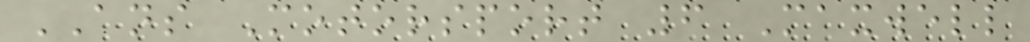ANS Motorsport 6 Maxwell
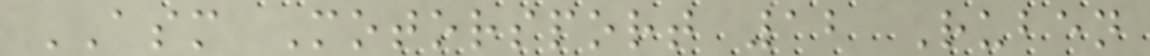ASM Motorsport 12 Ruben
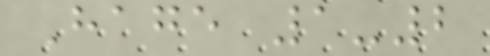Hage 1-2
